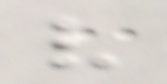v
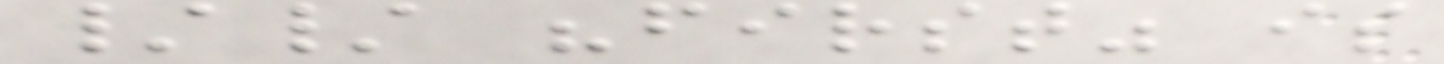// "first" is
